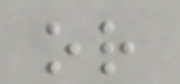or
